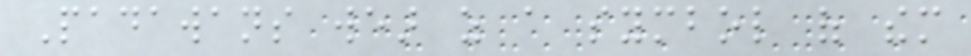Padawans wear as a symbol of them
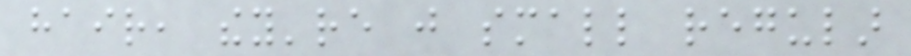hair, they're just small regular
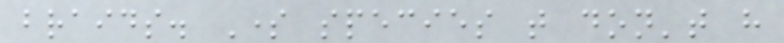braids. Some species that don't have
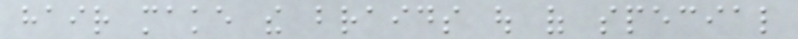hair make the braids out of special
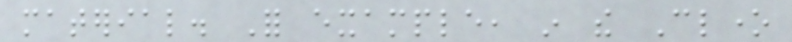material. For example, in the Clone
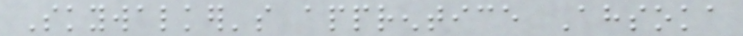Skywalker's apprentice Ahsoka
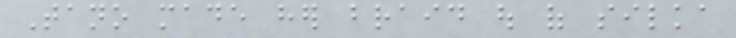Tano made her braid out of silka
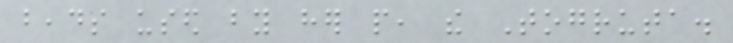beads used by her people, the Togruta.
